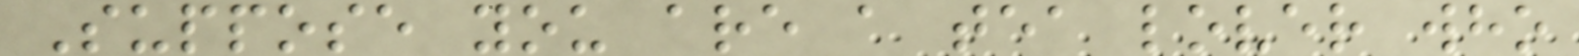Suppose you are a tea lover who
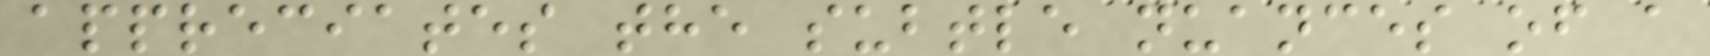appreciates the subtle nuances of a
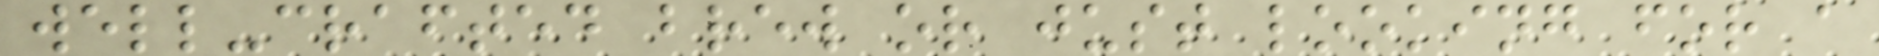well-crafted brew or just looking for a
